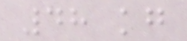48 kg
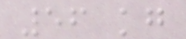56 kg
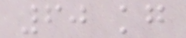60 kg
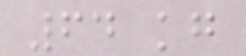64 kg
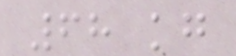68 kg
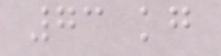73 kg
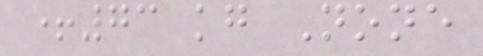+73 kg None
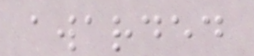awarded
